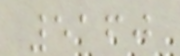5160
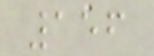156
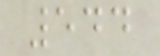544
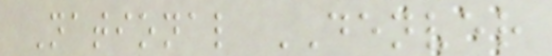National DENVER
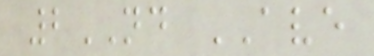2ND AVE
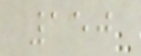150
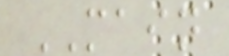MAIN
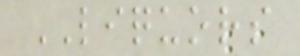LIQUORS
